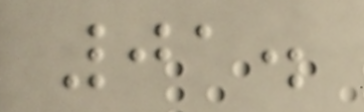01.
